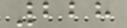228
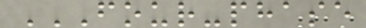FOUR-PHASE
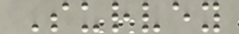Survey
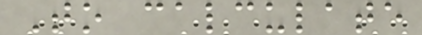To calculate
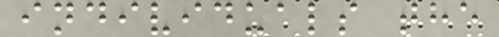individuals the
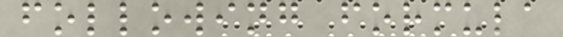following formula
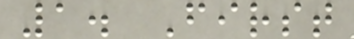1. First
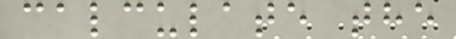calculate the
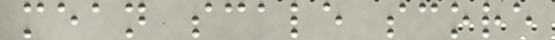mean scale score
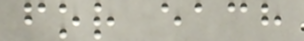for each
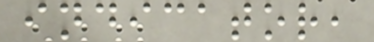indicator,
